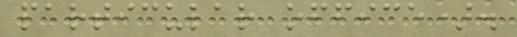particular office).
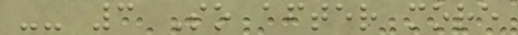-- 3 So after more
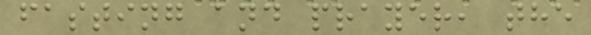fasting and prayer, the
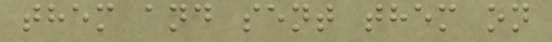them and sent them on
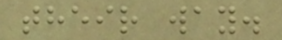their way.
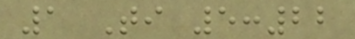1 Ti 5:22
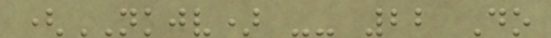(NKJV) -- 22 Do
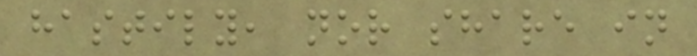hastily, nor share in
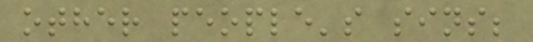other people's sins;
